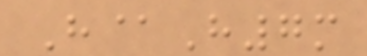H@H7m
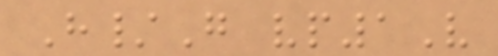H/G vp1V
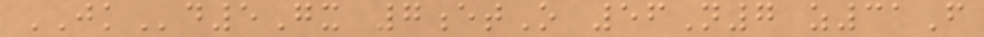JKd5Gx 7etO 56N7 z31F
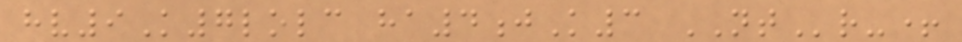hv9K7lolc ha4jK3 NTr-+
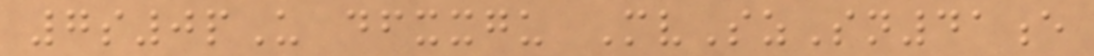7s0pU dfxxgu MvSzSn41e
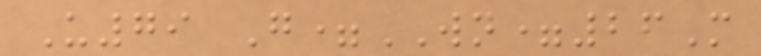U79 G=WN=26M
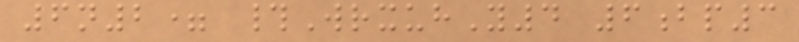6n2= #WrxuhY4 6bp3
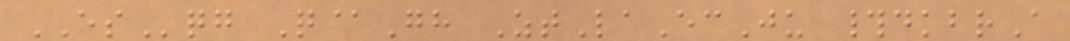ESqg Q@Gh ZtLaEcJu #dkbrA
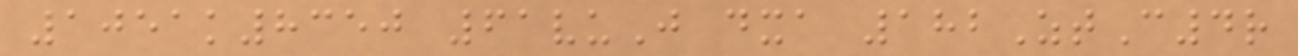1051k8350 61vuJ dxa 182ZtC4r
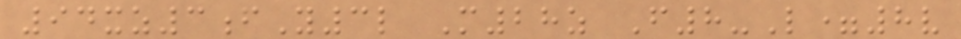94xz3fY3l M28z F8-L=8v
